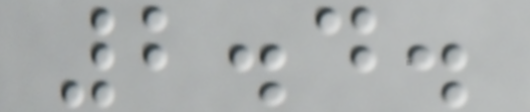2.4.
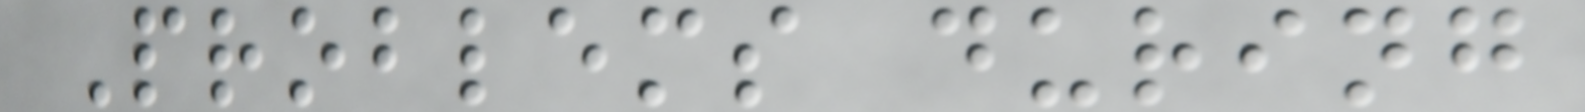Problems during
